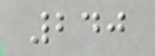240
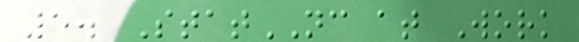5. StatNC at Work
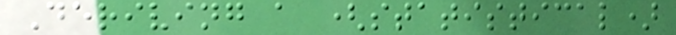Deriving a (statistical)
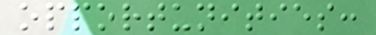opportunities:
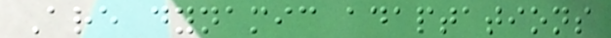Are dynamic adaptations
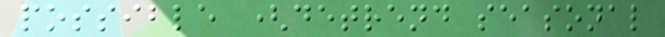possible (detrend seasonal
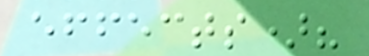effects)?
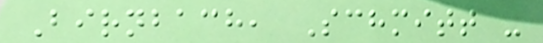Birnbach, Schmitt -
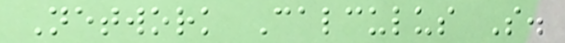Network Calculus S.
